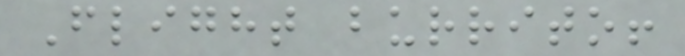Flight burrito!
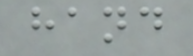hand
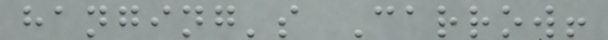hanging's Carrow!
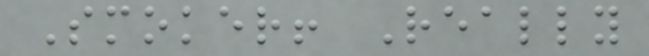Smoker! Really
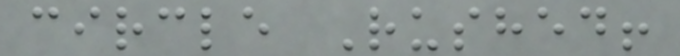circle Rushed!
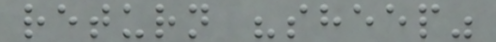return "sheep"
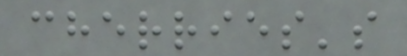cherries's
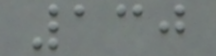130
